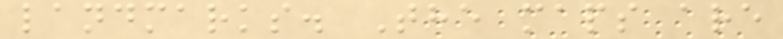landmarks. The maps are
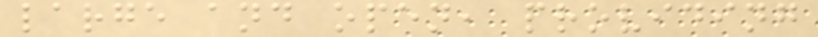large and open, providing
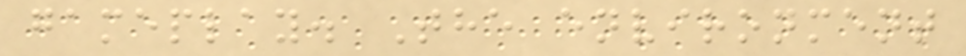gameplay. The environment
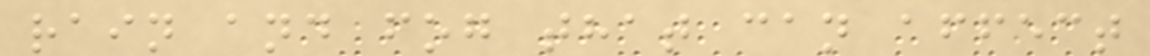rain and fog that can affect
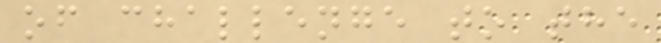of challenge to the
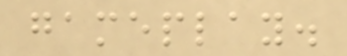gameplay.
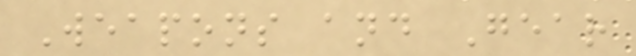Weapons and Gear
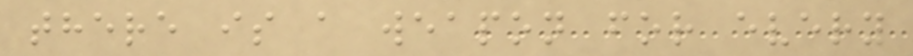there is a weapon for every
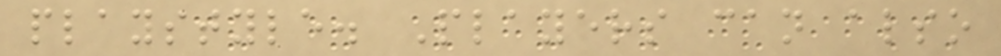playstyle. Players can also
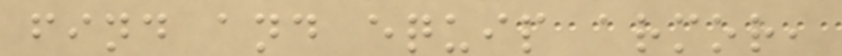find and equip armor,
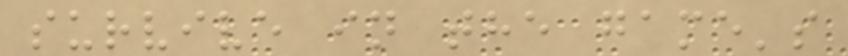survive in the game's
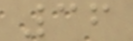36
